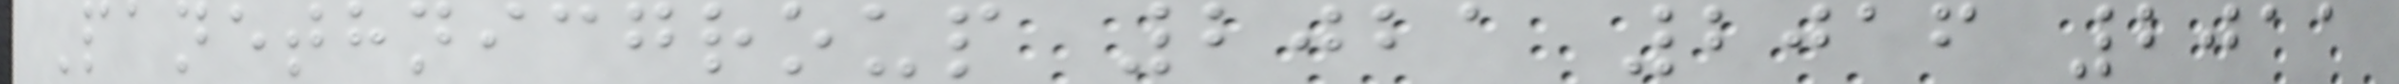Panethnicgroup 2021 2016 2011
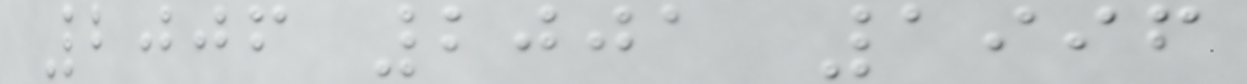2006 2001 1996
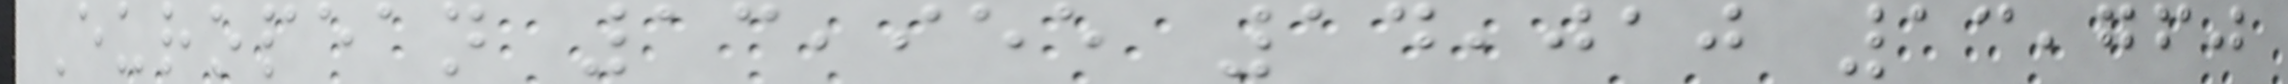European 13,955 14,010 13,760
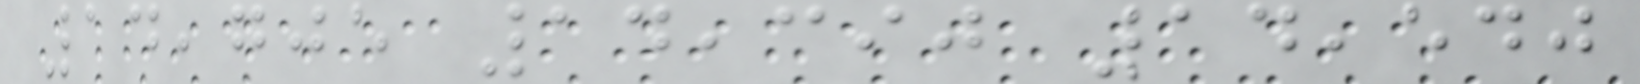14,705 14,390 14,540
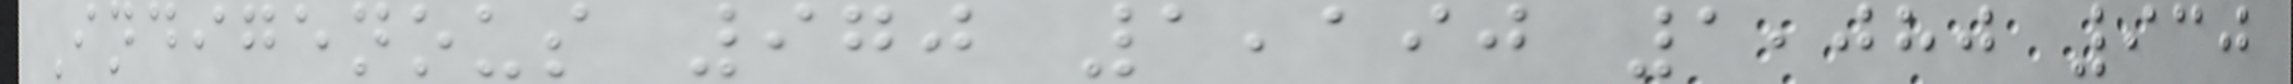Indigenous 970 1,190 1,080 930
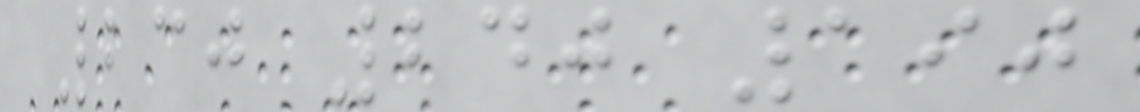230 240 190
